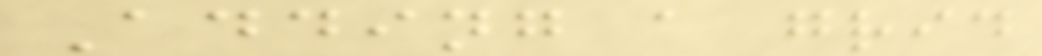Adding a grid
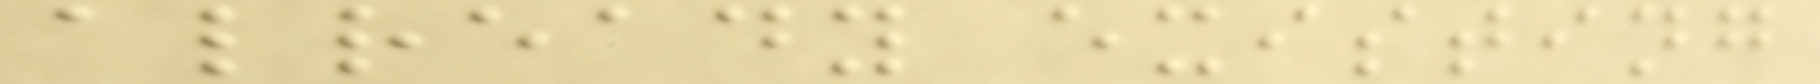already existing
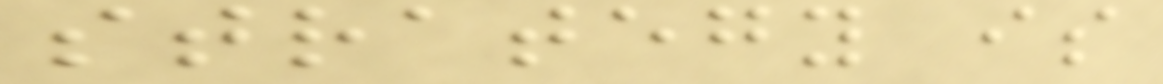strategy is
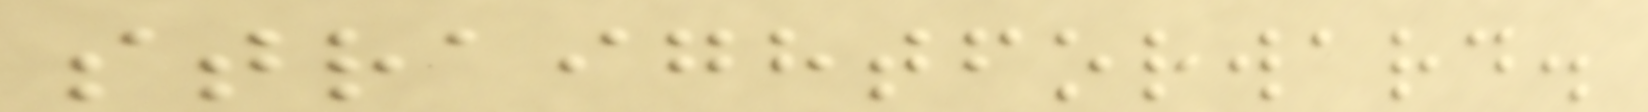straightforward.
